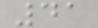41
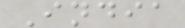India
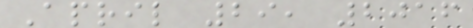April 29, 2016
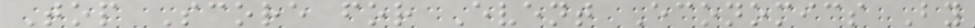Top Score for Event Economics By
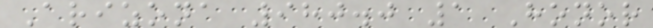Arizona 980.0 1 Honor
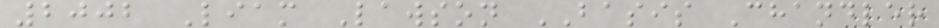2002 Liam Lawson BASIS Chandler
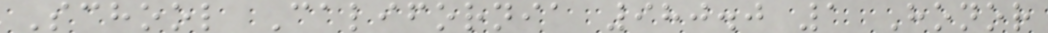School California 980.0 1 Honor
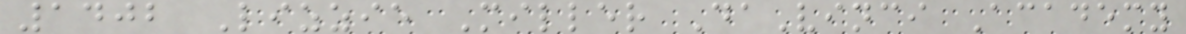1402 Lizzie Miller DaVinci Academy
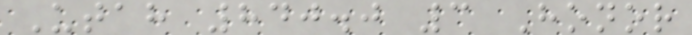Utah 840.0 3 Honor
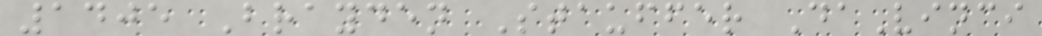1405 Brayden Stauffer DaVinci
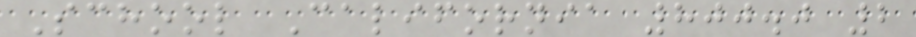School California 800.0 2
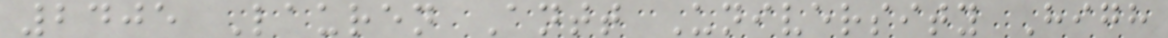2405 Lauren Antt University High
